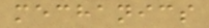mechanics
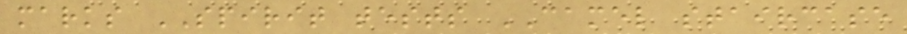marks SPIRIT tests CAMEL staircase
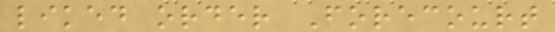liked order Forecourt
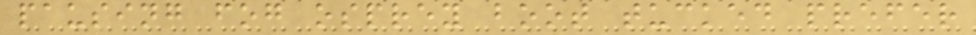pausing fog osprey boot tucked prefer
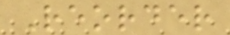Reorder
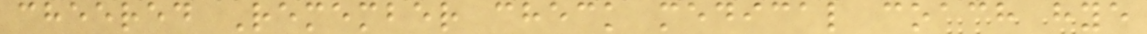cheered Remember check medical coach hye
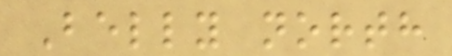Belly north
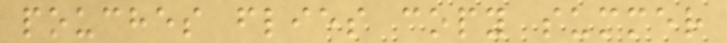pouches flies copy summer
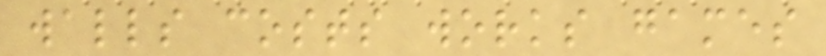walls costs works games
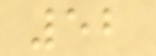52
